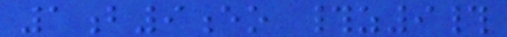1b9eo #z9#
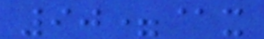90=@x
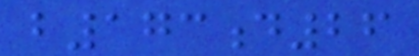b173d26
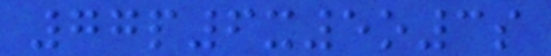77p6x5o3s
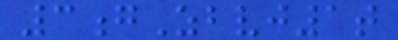3gZbvj1t
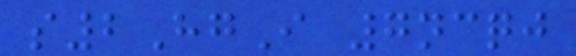s2HgI 7ncqj
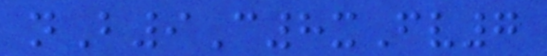nB9C8xFv7
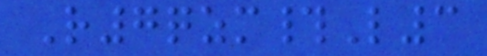R7qzm#L3
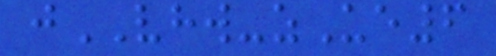jVHW-zUe6
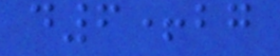d6+bg
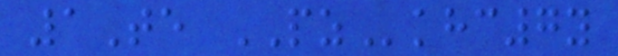1Te PZkhc7y
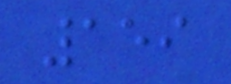159
